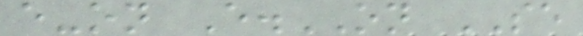e-on E.ON SE
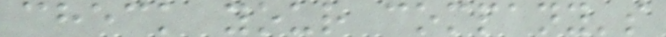check your company's
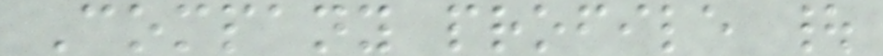Company profile |
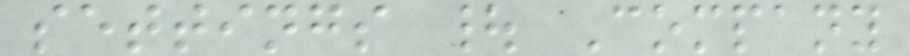settings | Company
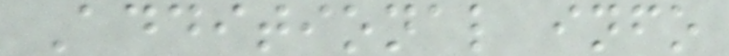Additional info
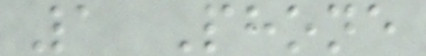1 Phone
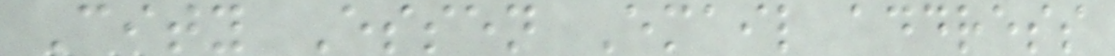City Essen Email address
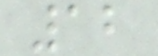12
